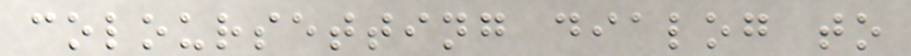coloursetting dialog to
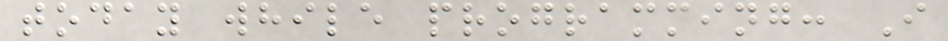today while programming: I
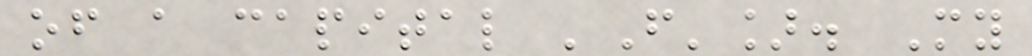of a capital 'F']. My
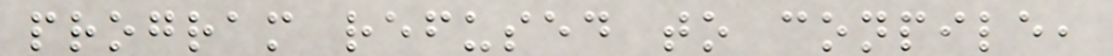program refused to conpile,
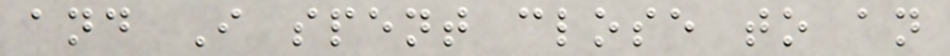and I spent close to an
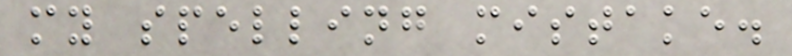my spelling mistake.
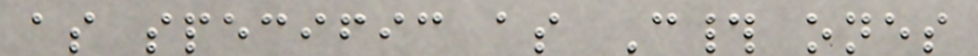as specific as C# ones
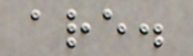are.
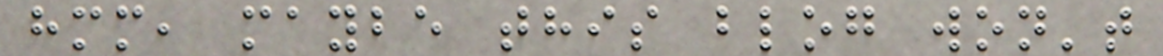hmm, maybe this blog won't
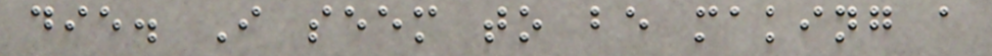die. I seem to be making a
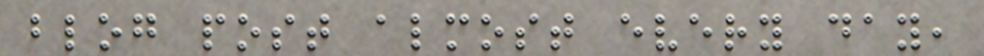blog post almost every day,
